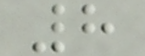8
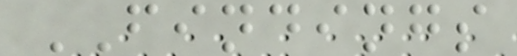FINDINGS
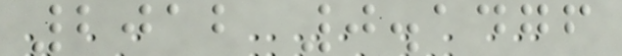2012 0.1476
